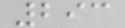293
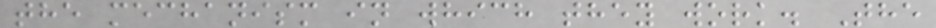the mechanism in which they work. The
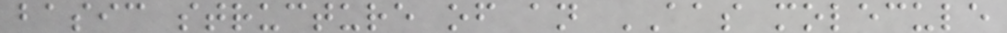basic structure of an AAS molecule
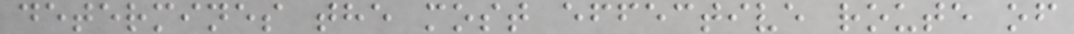determines the most effective route of
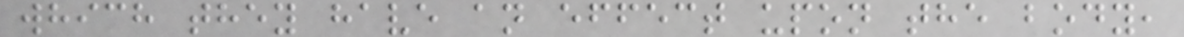which they have an effect upon the body,
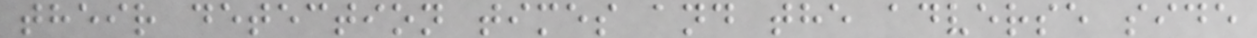their detection times and the adverse side
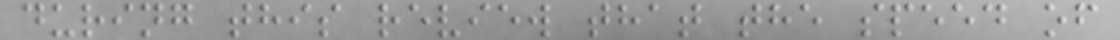during this review that the speed of
